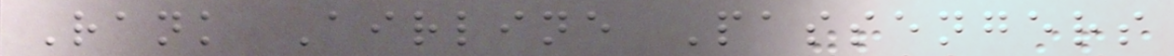Rank Airline Passengers
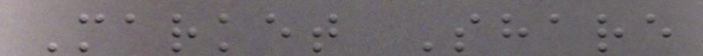Market Share
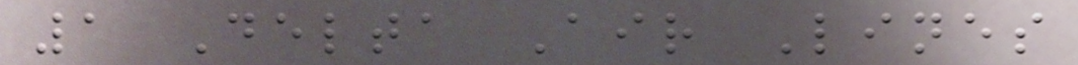1 Delta Air Lines
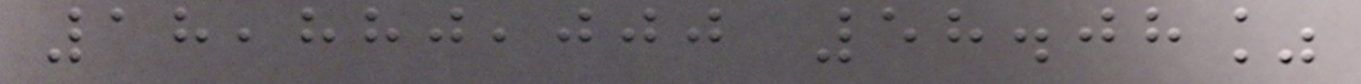18,880,000 58.08%
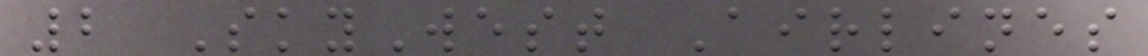2 SkyWest Airlines
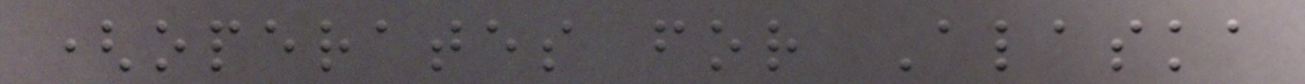(operates for Alaska
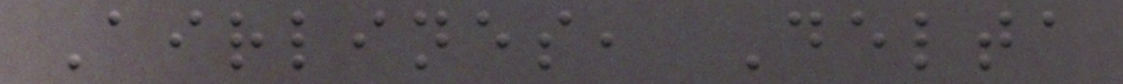Airlines, Delta
